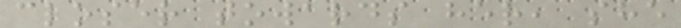closer towards her, she
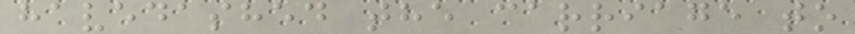havedashed the carriage to
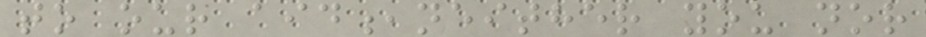to our aid,neither you nor
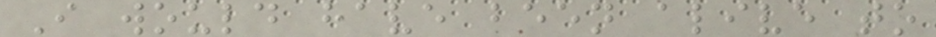I would have been alive to
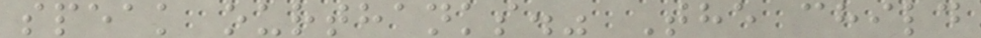speak ourthanks." The child
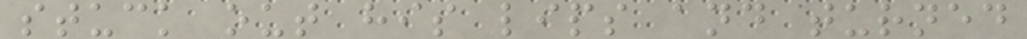stuck out his lips and turned
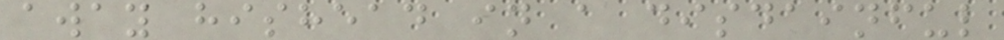away hishead in a disdainful
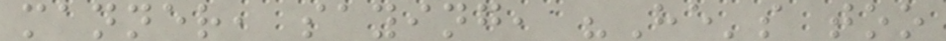manner, saying, "He's too
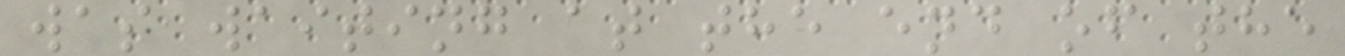was waiting at the end of the
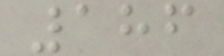186
